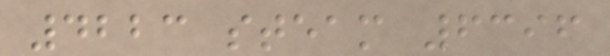4223 steam 6396
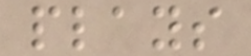plays
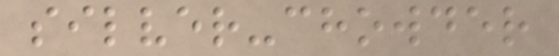silver-chowder
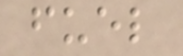fuel
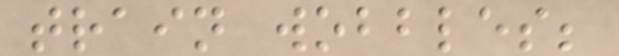train wobbles;
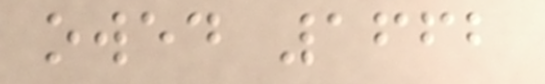owed 1662
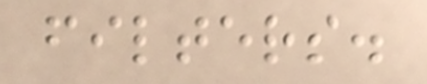filters.
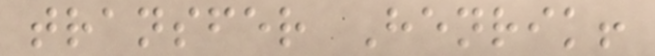transfer Henrik!
